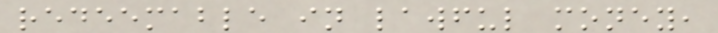redeemable in lawful money,
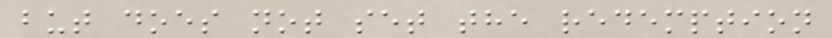but does not set the redemption
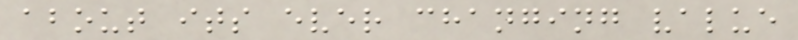about its ever changing value
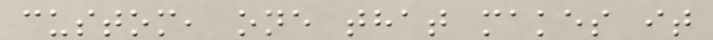custom, one that makes it
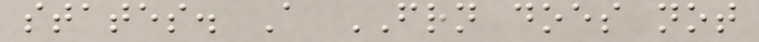states. A FRN does not
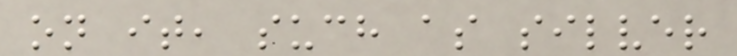on it, such as silver
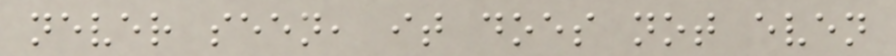never seen, it does not even
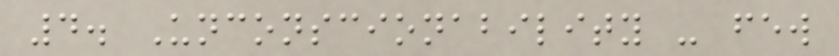4. Unconscionability - few
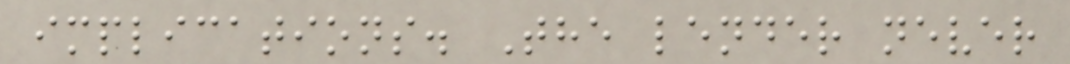implications. The lender never
